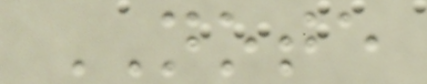NOTE
